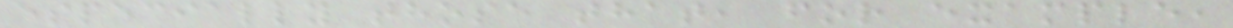especially those that, for example,
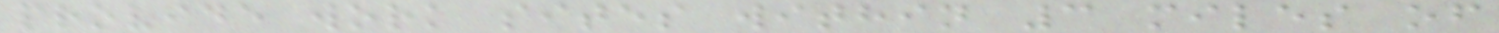provide work sites within 3 miles of
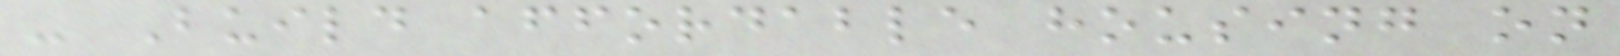- Build affordable housing on
